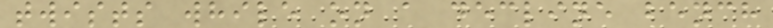twists while on a decline bench
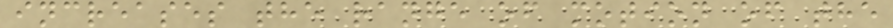increases the range of motion of the
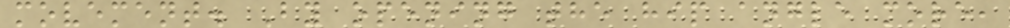movement. By opening the hip angle more,
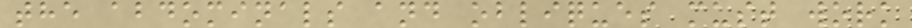the abdominals and obliques must work
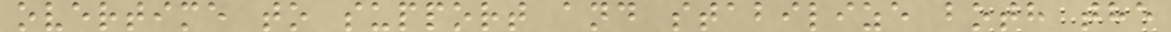overtime to support and stabilize both the
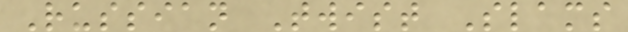Russian Twist Slams
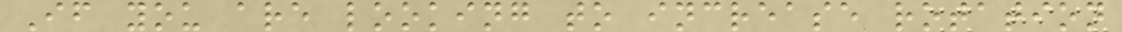If you are looking to increase rotation
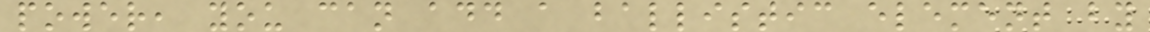power, you can add a ballistic element by
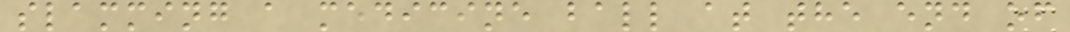slamming a medicine ball at the end of
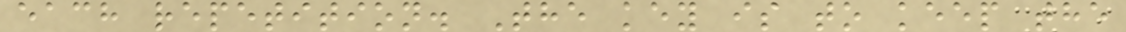each repetition. The key is to keep the
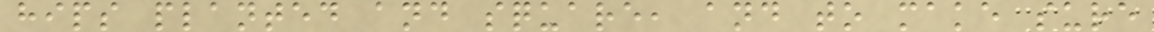hips planted and square, and to make sure
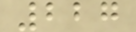227
